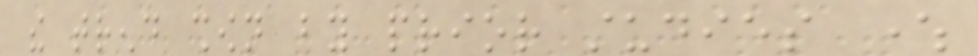the trend shown by prior studies where
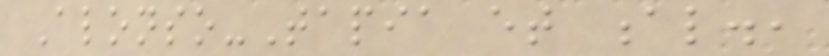Alonso-Tapia et al.,
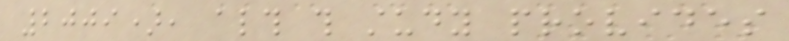2009), although this study provides
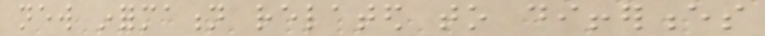new information related to differences
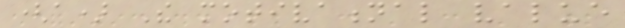(a) The motivational value
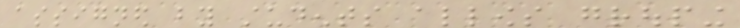assigned by students allows grouping
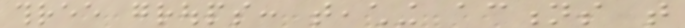three groups: teaching actions that
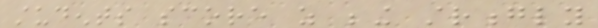students score as being strongly
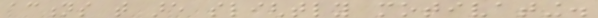actions that are slightly motivating.
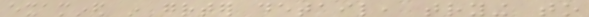examined in greater detail, trying to
